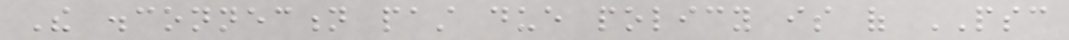The disconnection past due policy is of PSC
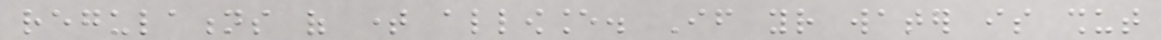regulations of time allowance. If your water is shut
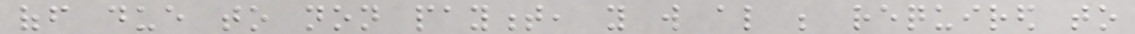off due to non payment, you will also be required to
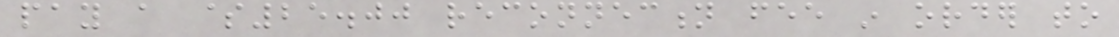pay a $25.00 reconnection fee in order to
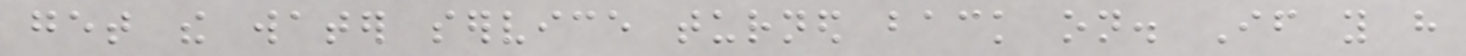get the water service turned back on. If you have
